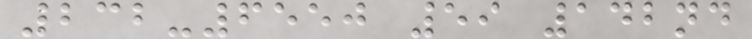232-6550 59 142nd
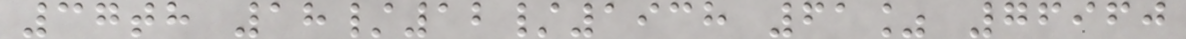37th 18/12/1938 61% 76960
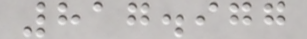817.977
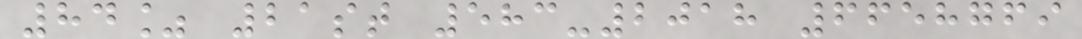84% 21st 583-2018 6658769
